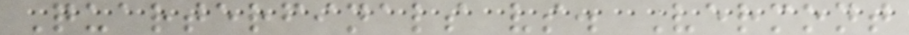Quarterfinals vs. Vermont
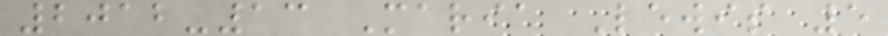2012-13 Maria Lewis 5
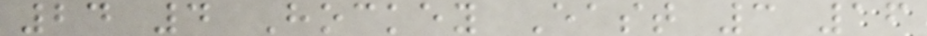24 4 Hockey East 3 16
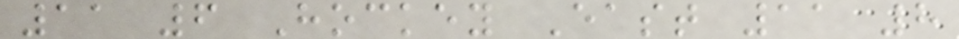11 6 Hockey East 11 8
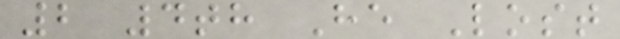2 4th He Lost
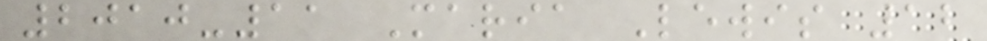2010-11 Maria Lewis 12
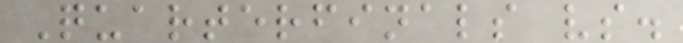Quarterfinals vs.
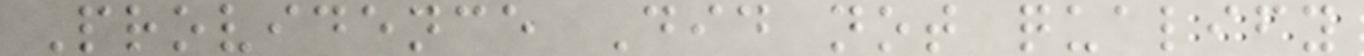Providence Did not qualify
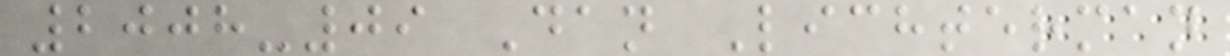2008-09 Dan Lichterman
